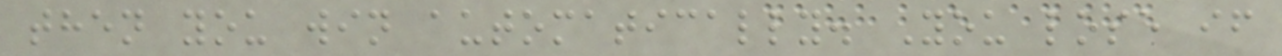then you win automatically. You lose if
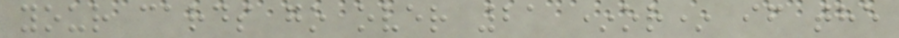your cards go over 21 *or* if the
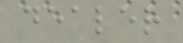dealer
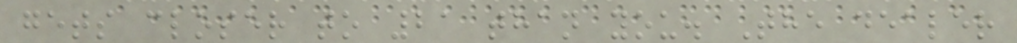gets closer to 21 than you. The dealer
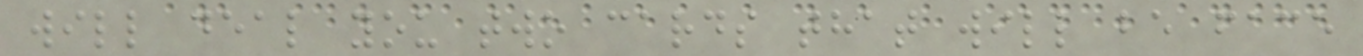will deal you two cards that will be face
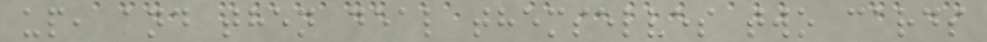up, and then deal themselves two cards
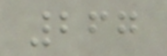267
